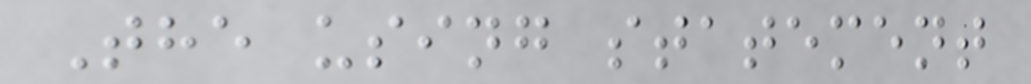The using statement
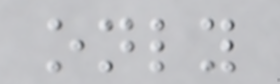only
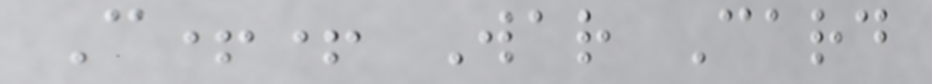C++ War Card
